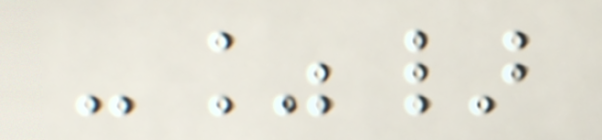-%}
